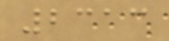2313
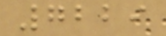7229
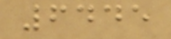6445
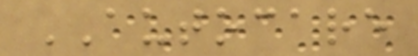AUTOCARE
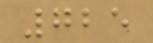725
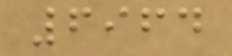6964
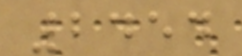2454
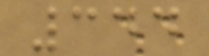344
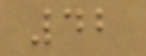42
